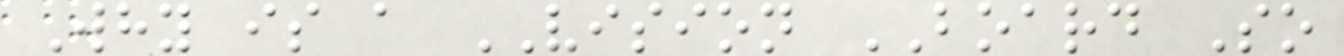Why is a VISION BOARD So
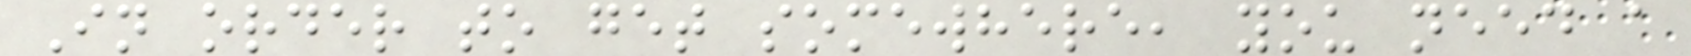In order to get somewhere, you need a
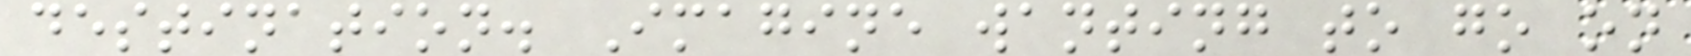destination. Imagine wanting to go on
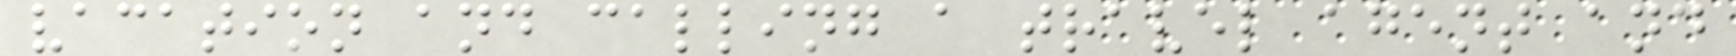vacation and calling a travel agent and
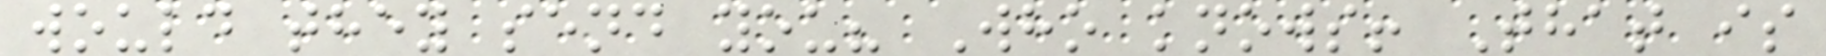would they send you? Who knows! That is
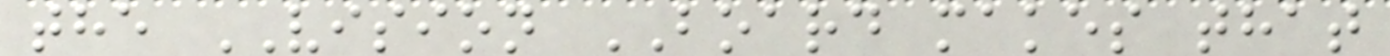the VISION BOARD makes that
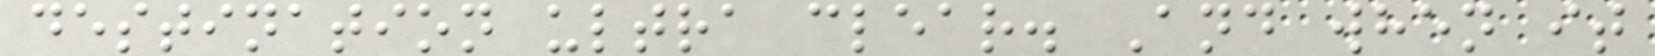destination ultra clear. And when it
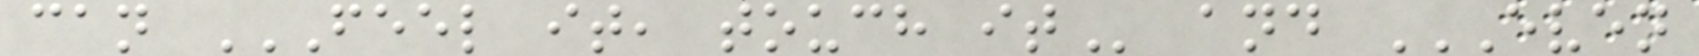can FEEL IT, TOUCH IT and EVEN
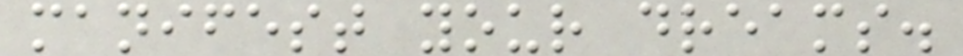manifest your dreams.
